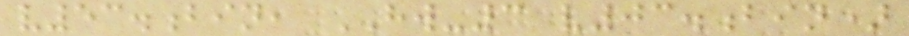v53.bin, HW-3 v03.bin)
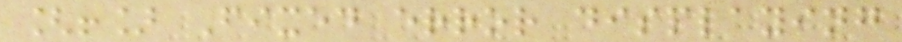[!] Fixed error displaying
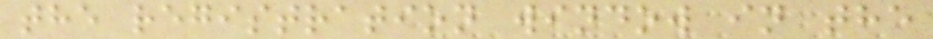the registration window in the
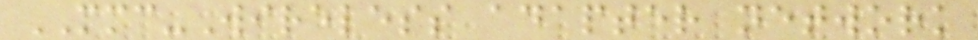MMC-Wireless adapter network
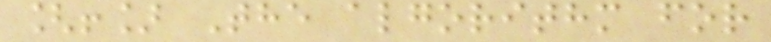[!] The algorithm for
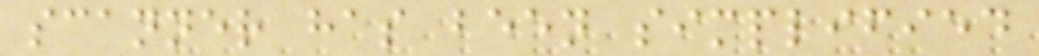scanner has been simplified
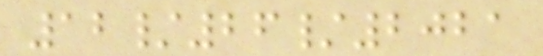12/26/2021
